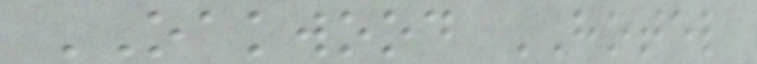OAKWOOD HOTEL
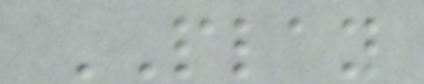PLAY
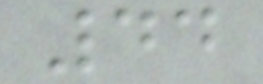44
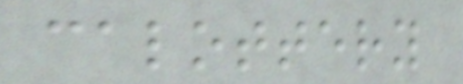calottery
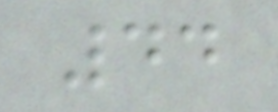44
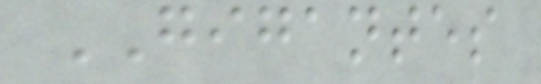GIGANTES
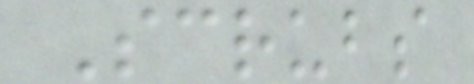Scrubs
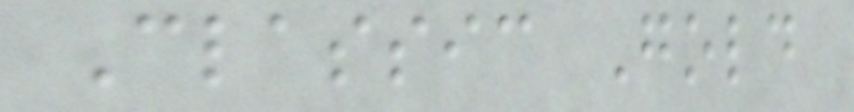Classic Gold
